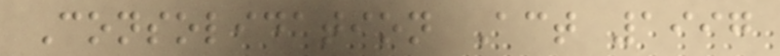Consolidation Act 1997
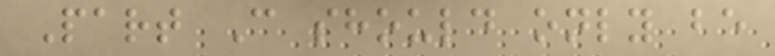Part C should only be
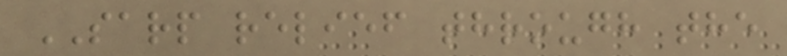SARP relief through the
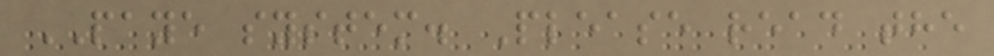PAYE system. Please read the
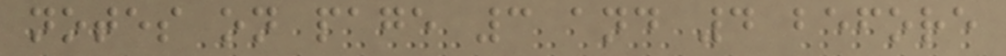notes on page 3 and 4 before
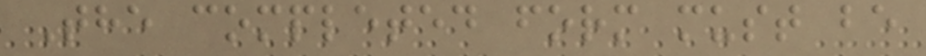The completed form must be
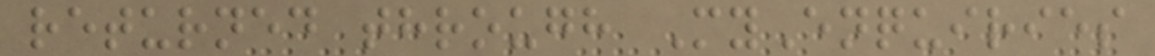returned through MyEnquiries
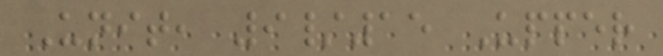Unit, 9/15 Upper
